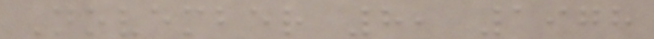November 8, 1978
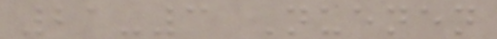21-3 Nuenen
